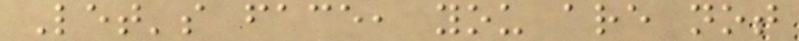Let's face, you are not
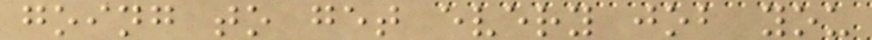going to get every job you
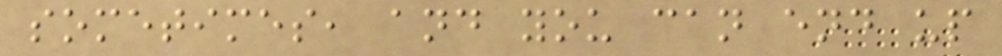sometimes, and you can end up
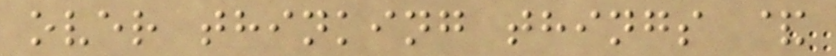over thinking things &
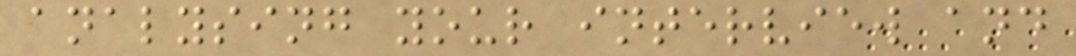analysing your interview and
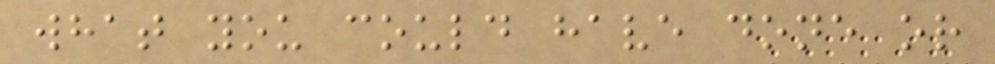what you could have done or
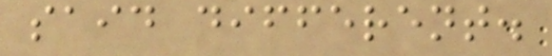said different.
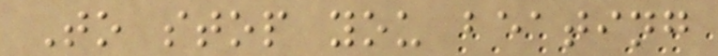To stop you beating
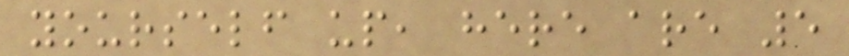yourself up, here are 5
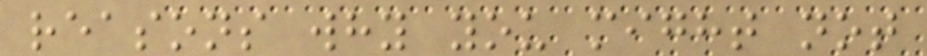reasons why you might not
